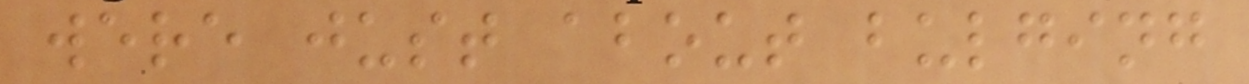were just about bulging
